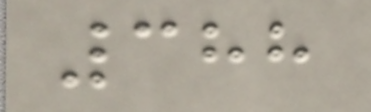388
